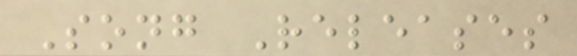Song Releases
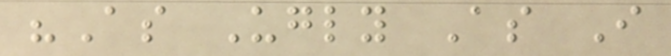"As Ugly As I
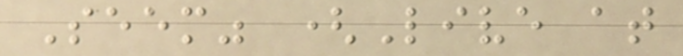Seem" (Live at
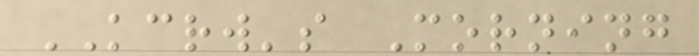KCRW's Morning
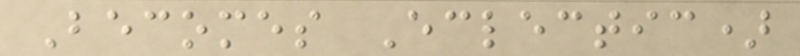Becomes Eclectic)
